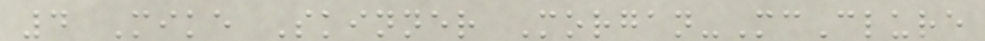4 Mike Skinner Morgan-McClure
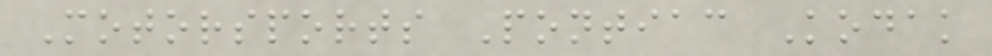Motorsports Pontiac Kodak
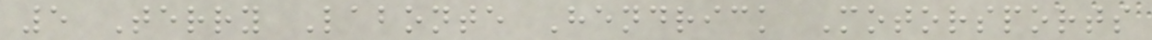5 Terry Labonte Hendrick Motorsports
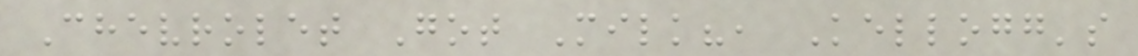Chevrolet Got Milk?, Kellogg's
